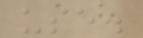use.
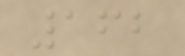162
